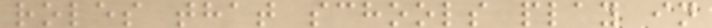roles that schools play in
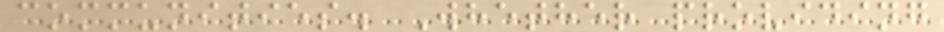communities. Whether providing
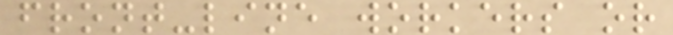front-line workers or
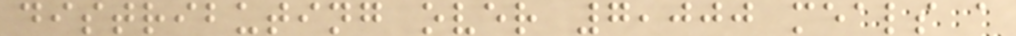distributing over 7,000 meals a
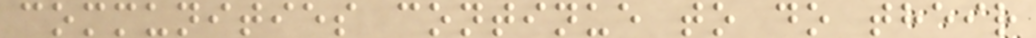communities continue to do their
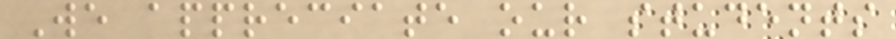We appreciate our students
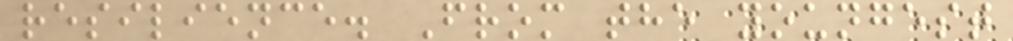resilience. From the youngest
